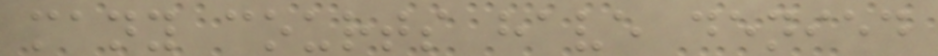many courts have denied
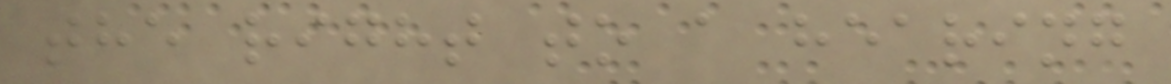the right to a hearing
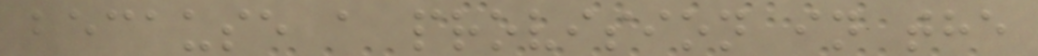because a provision in the
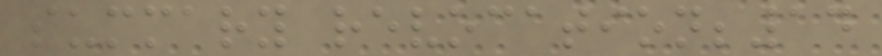summary revocation;14
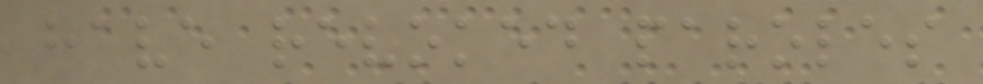have revoked paroles
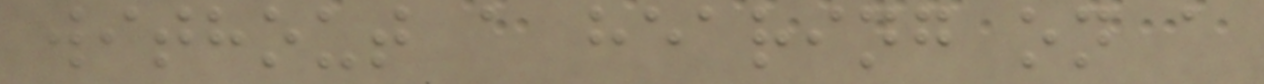without a hearing on a
